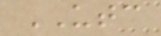UTC
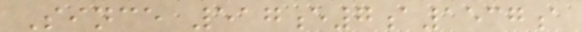Since 517e7a1537a
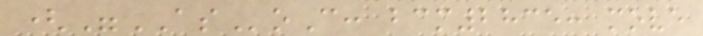("ASoC: bcm2835: move
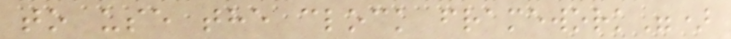to use the clock framework")
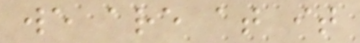we are at it
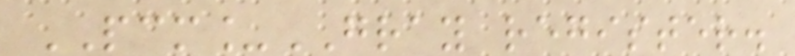PCM_GRAY register.
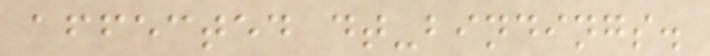affected dt-bindings.
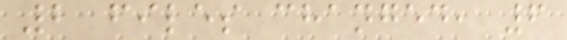2 files changed, 6
